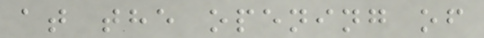at the opening of
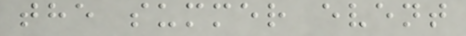the summer event
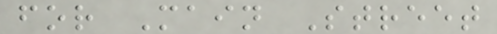for Main Street
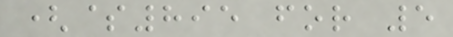($895 for 5
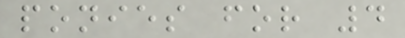ponies for 4
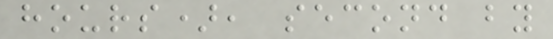hours), second by
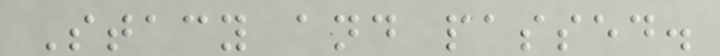Stacy and passed.
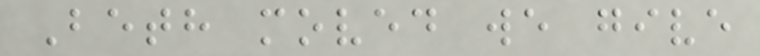Beth moved we give
